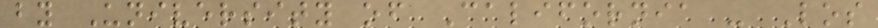by University of California - Los
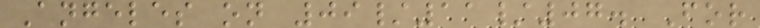Angeles on 09/11/07. For
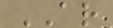AR
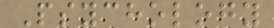Psychology
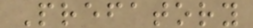Prefatory
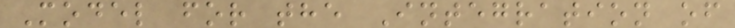Model for the Integration of
